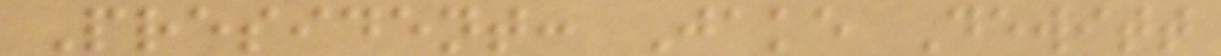President: Jake Dewitt
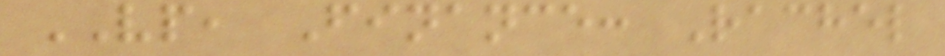VP, Finance: Rachel
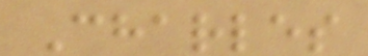Charles
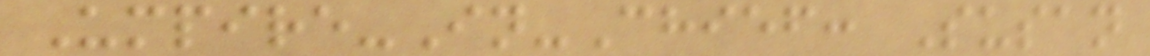Umpire-In-Chief: Susan
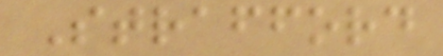Strafford
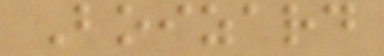Boizard
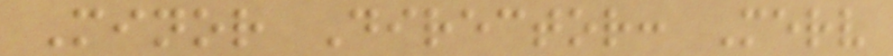Minor Director: Merv
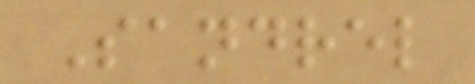Sandrel
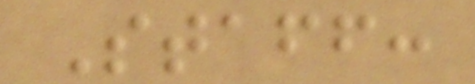Staff:
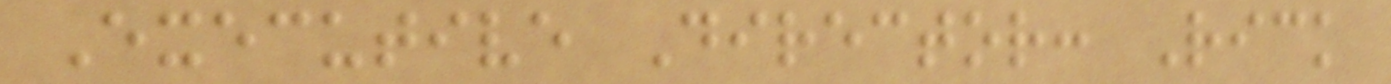Executive Director: Rick
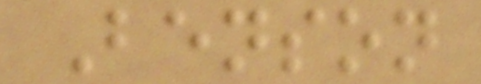Benson
